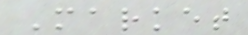Market
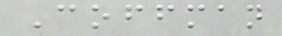Coffman
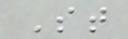St
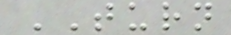TURN
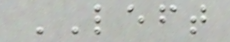LEFT
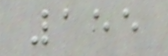155
